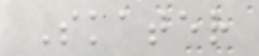Skater
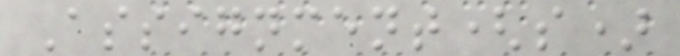Assignment(s)
